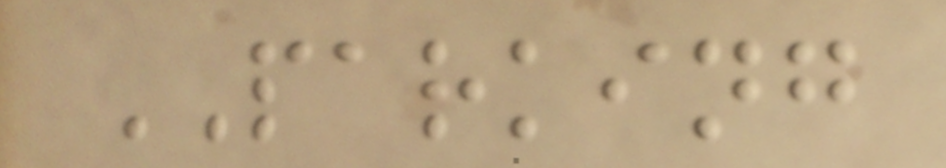PARKING
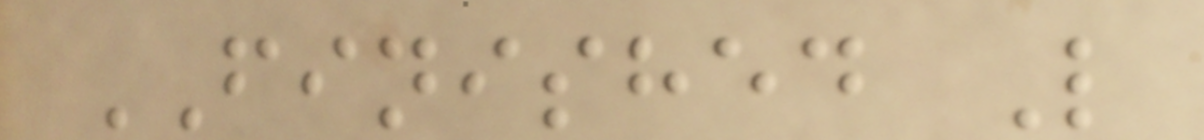FINISHED L
